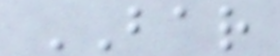BAR
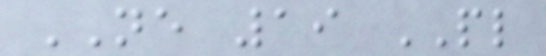NE 19 PL
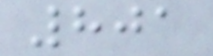801
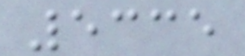5335
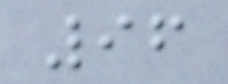96
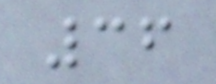36
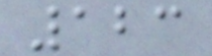123
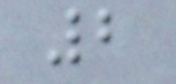2
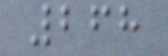268
